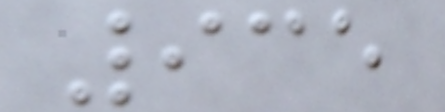935
